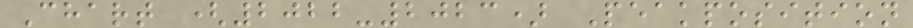Chart (2022-2023) Peakposition
